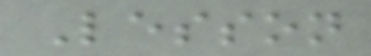Lesson
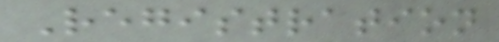Registration
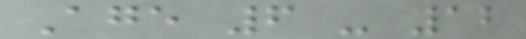Age 6 - 12
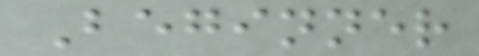Beginner
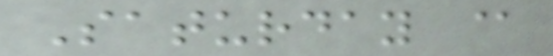Saturday @
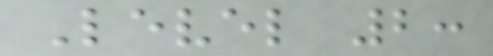Level 2:
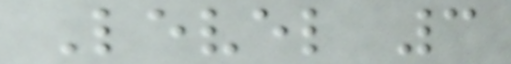Level 3
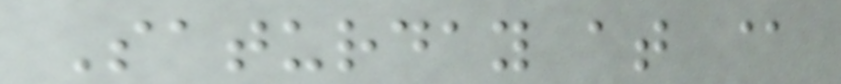Saturday at @
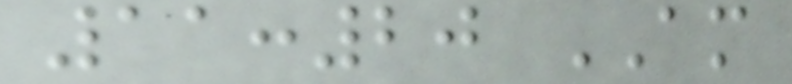11:20 AM
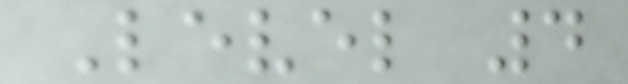Level 4
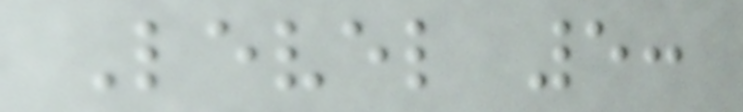Level 5:
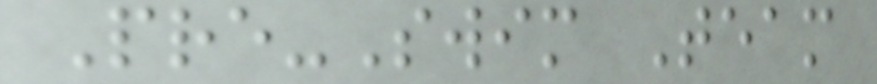Pre-Swim Team
